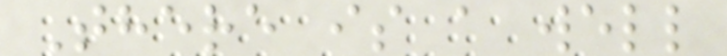There is a well
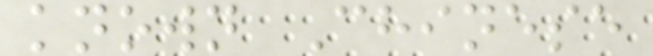known Chinese
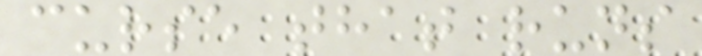curse that runs
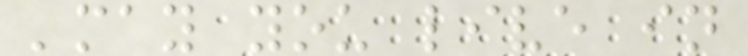'may you live in
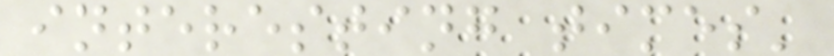interesting times'
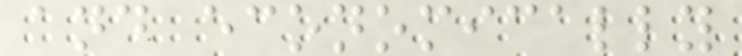and economically
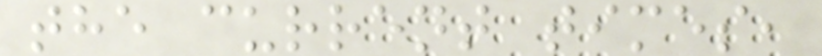the current times,
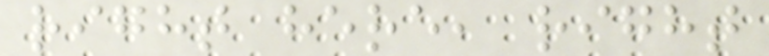right here, right
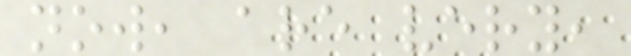now, are very,
